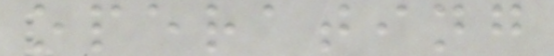operating
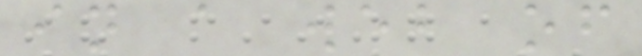in a web of
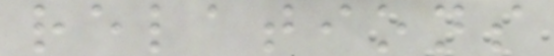relations
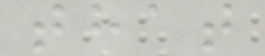that
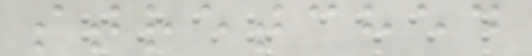stretched
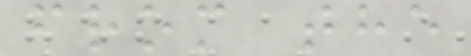from the
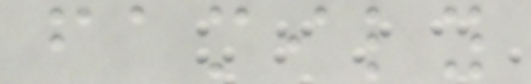family
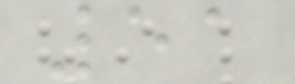51
